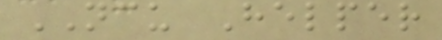NCU Helper
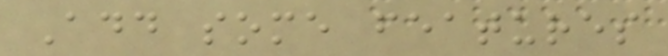Add some features
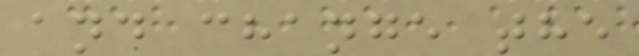and change the
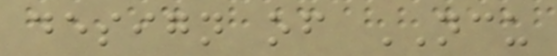design of NCU
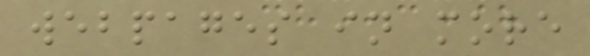webpages in more
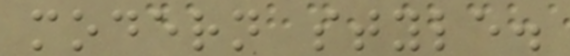modern style.
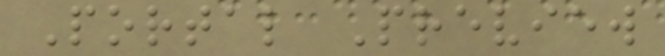Portal Preview
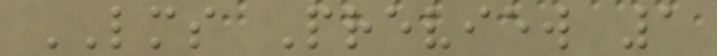LMS Preview 1
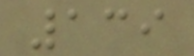139
